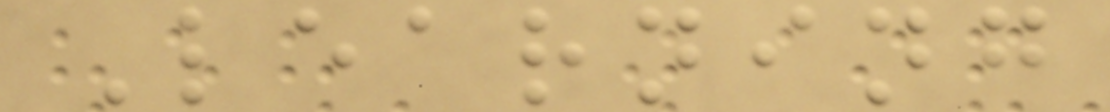Learning
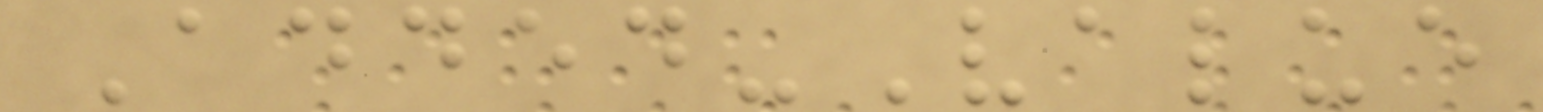Added-Value
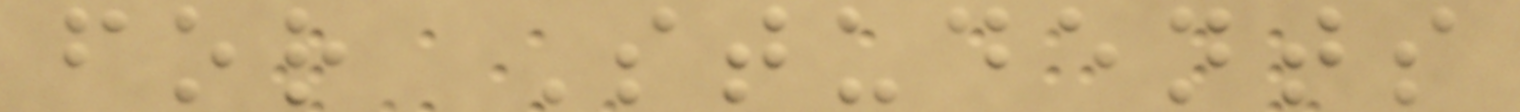for Students
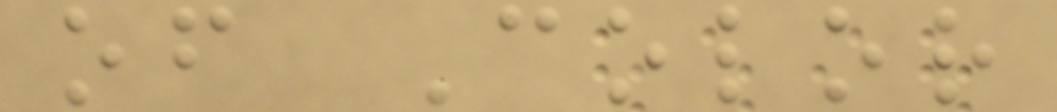of Color
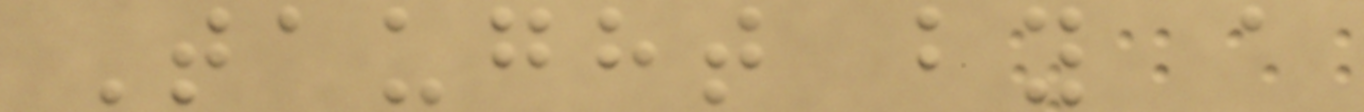Taught by a
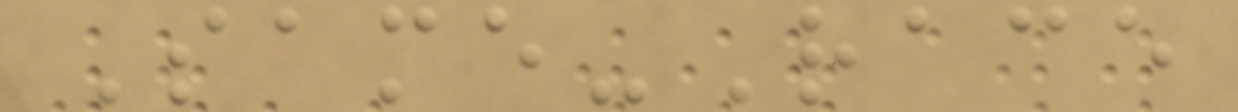Same-Race
